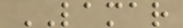LAMAR
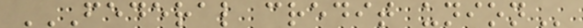FEDERAL CREDIT UNION
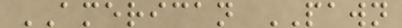AMERICAN PAWN
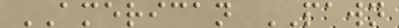AMERICAN PAWN
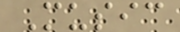Music
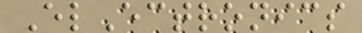ElEctronics
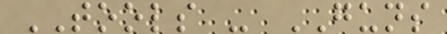TOOLS - GUNS
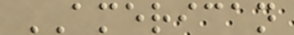AMERICAN
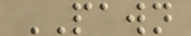PAWN
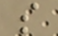s
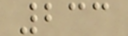233
